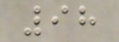98
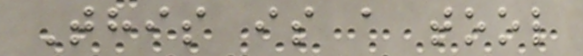This is a tool
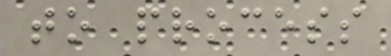to process
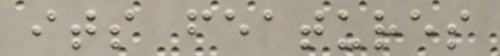its features
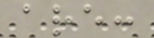are:
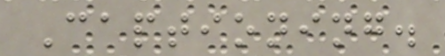Captioning.
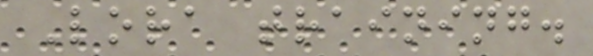Lora training.
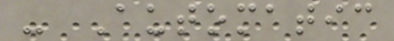- Automatic
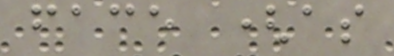face (as
